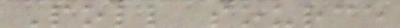Poll source
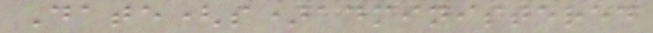Date(s)administered
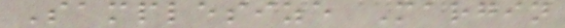Samplesize Margin
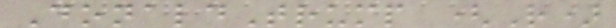DonaldTrump (R)
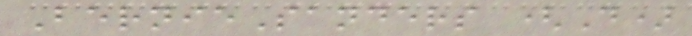BernieSanders (D)
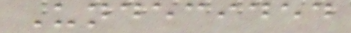Undecided
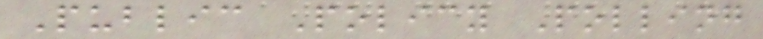Public Policy Polling
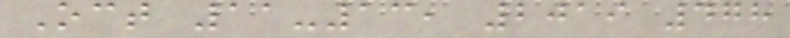Oct 11-13, 2019 478
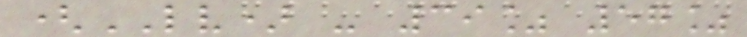(LV) - 39% 57%
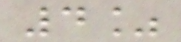4%
